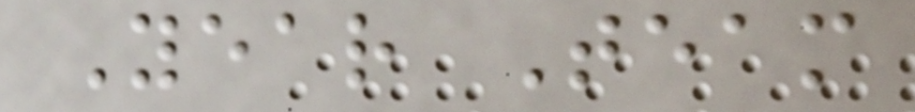Year Team
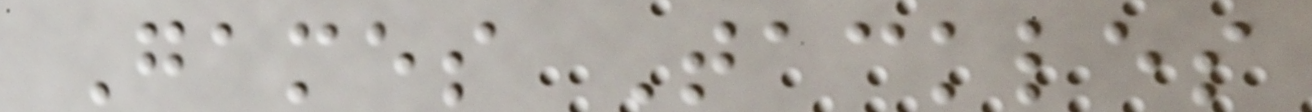Games Tackles
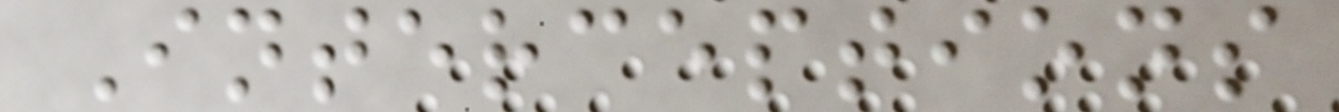Interceptions
